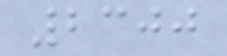2300
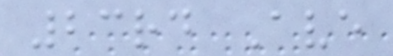23rd Ave
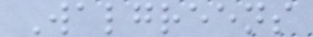Walgreens
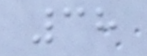38
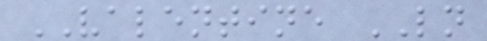VALENTINE LN
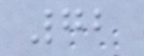72
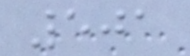501
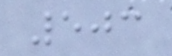503
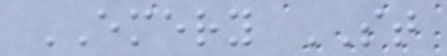EMERY ST
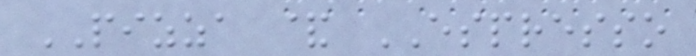PIZZA & ESPRESSO
